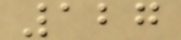127
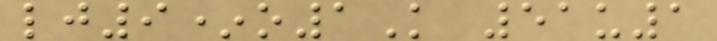lj9*o1K 51u1
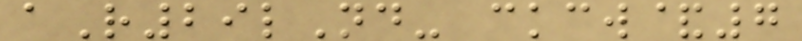aR29lNd- ckcw&7
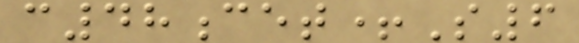c48cet+S6
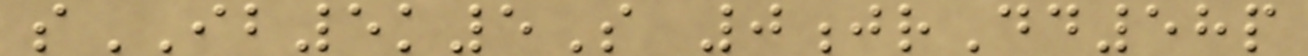sIB5k5S 0jrDd58p
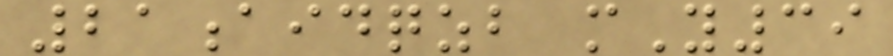21aidqzb mY39
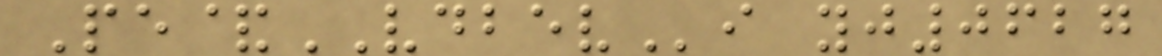Pe&VDBEVi yj0627
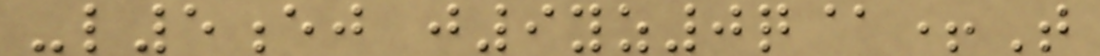-l5ej j9yz0q@+T
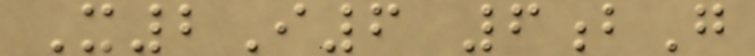X2I6 6bG
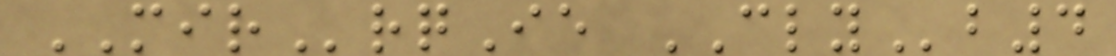MIRrqIe CLYb4
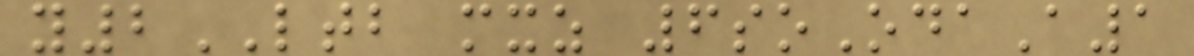y2LTB mxz 6soOdaA1
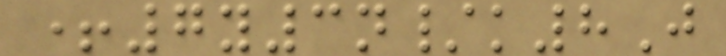+7y3n/k8J
